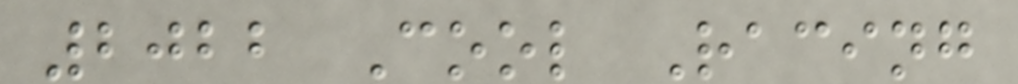2022 Cool Racing
